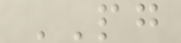PG
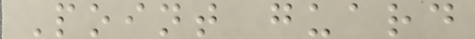Point guard
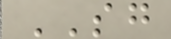SG
